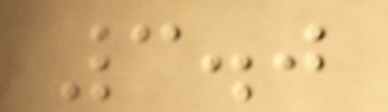3.0
